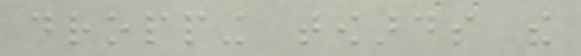dropping towards the
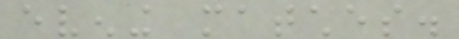evening matches.
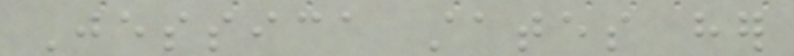Jessica states her
